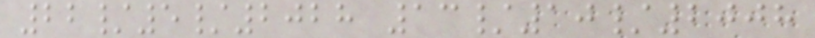22/5/2028 13/10/2008
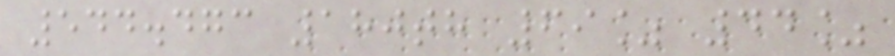544.473 180th 69% 44%
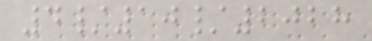4/10/2028
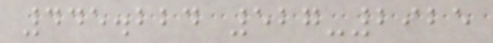445.224 527-2925
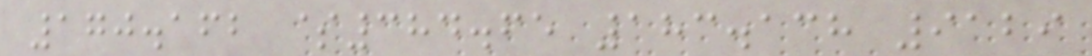170.162 $384.65 183.138 9129
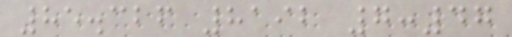85.326 8192 7:47
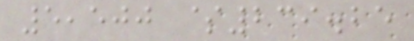5,500 $239.25
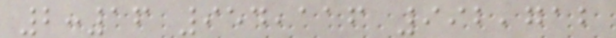2:16 954,116 992,712
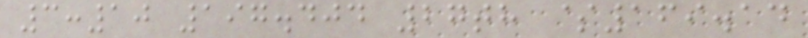3:10 197.404 27th $169.14
